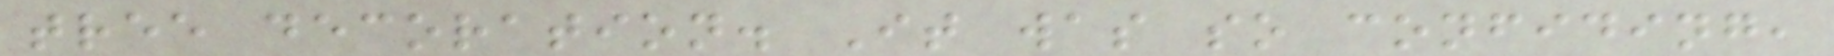tree decoration. It was so confiding,
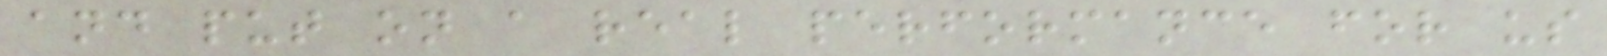and put on a real performance for us
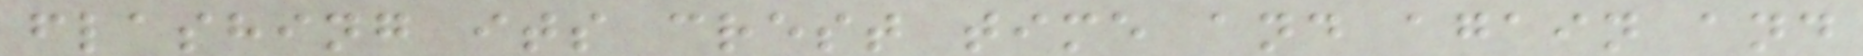flashing its crest time and again and
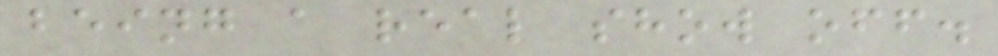being a real show off.
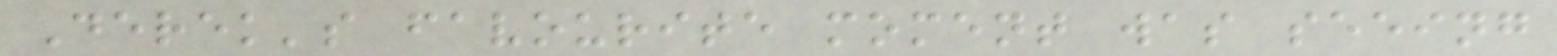Derek's favourite moment was seeing
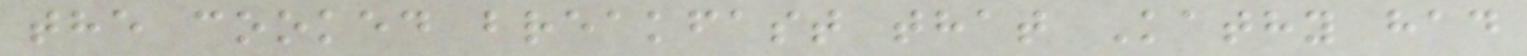the cooked breakfast that Kathy had
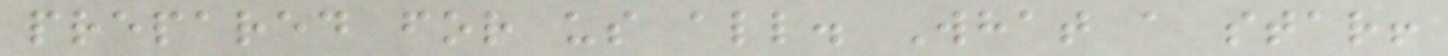prepared for us all. What a star!
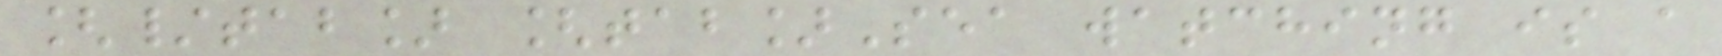[/tab] [tab]Sea watching is a
